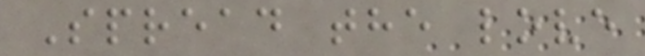Spread the love
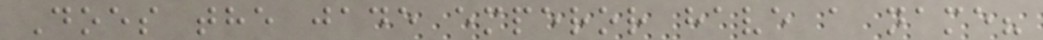Does the jade emperor have a name?
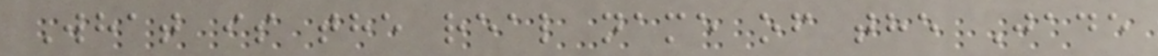What is the real name of the Jade
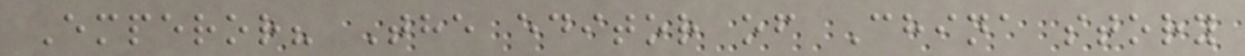Emperor? The editor of China story
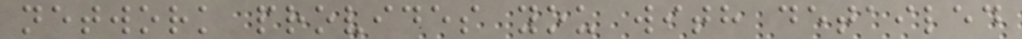network provides you with detailed
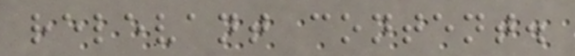relevant content.
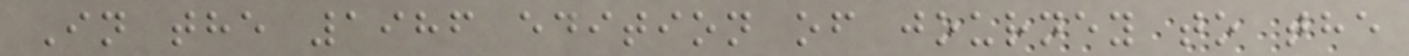In the 1986 edition of journey to the
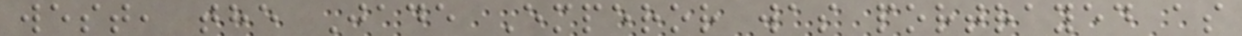west, the Jade Emperor was portrayed as
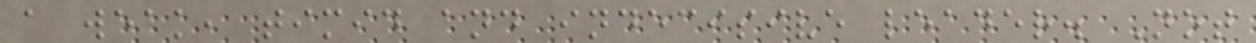a weak, timid and indecisive leader. Not
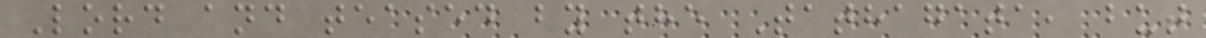Lord and teased by the Tathagata, but
